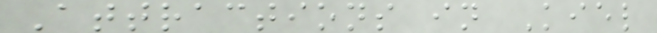Attractions in Kiel
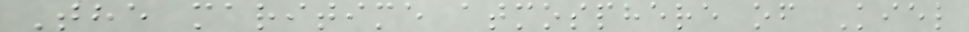The maritime atmosphere of Kiel
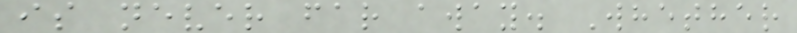is never far away. Whether
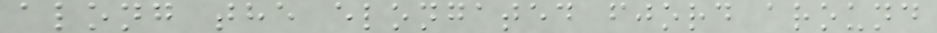along the elongated fjord around
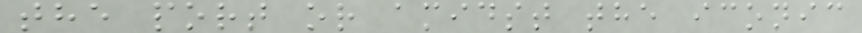the port or amidst the iconic
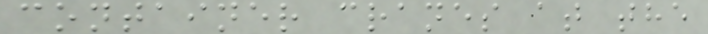container cranes at the
